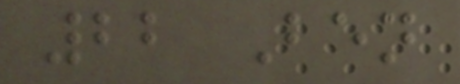22 Ben
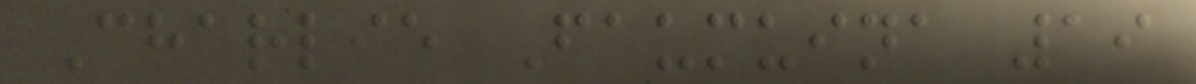Charlie Faumuina 19
